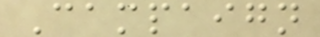Campaign
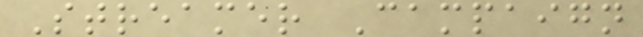Streamer Campaign
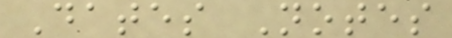Dates Notes
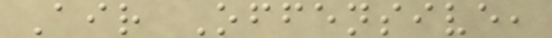Air Offensive,
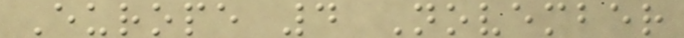Europe 4 November
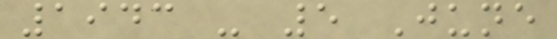1943 - 5 June
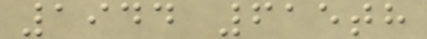1944 615th
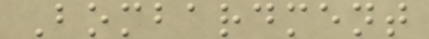Bombardment
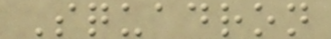Squadron
